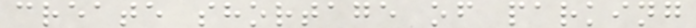create shortage of parking
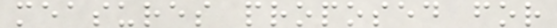measures proposed for
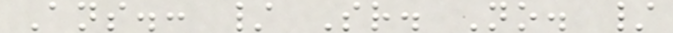Ans.: / Sr. No. /
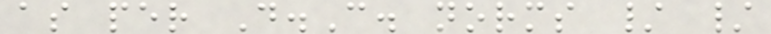as per D.C. norms / /
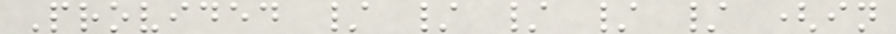Provided / / / / / (in
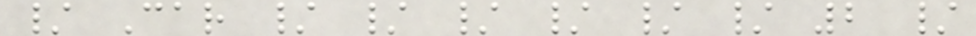/ Car / / / / / / 2 /
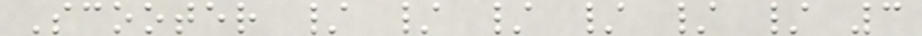Scooter / / / / / / 3
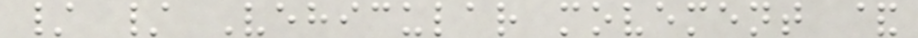/ / Vehicular movement &
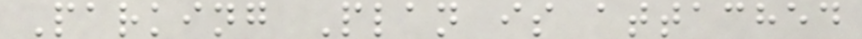Parking Plan is attached
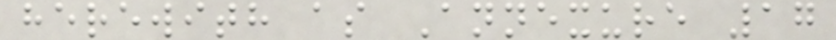herewith as Annexure 17
